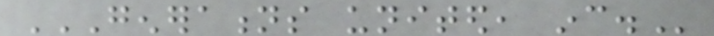GENERATIONS UNITED, INC.
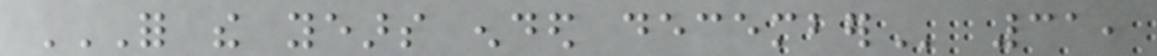FOR THE YEARS ENDED DECEMBER 31,
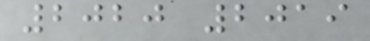2020 2019
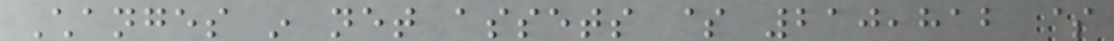Changes in net assets $ 210,812 $
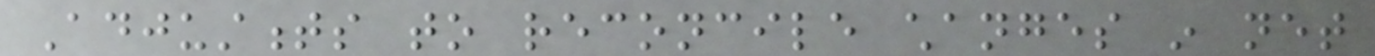Adjustments to reconcile changes in net
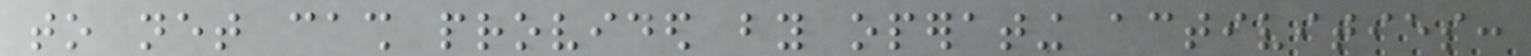to net cash provided by operating activities:
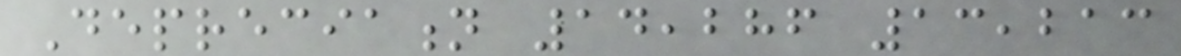Depreciation 14,286 13,213
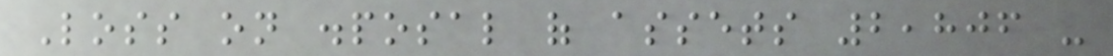Loss on disposal of assets 2,806 -
